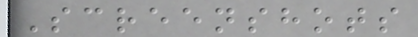Screenshots
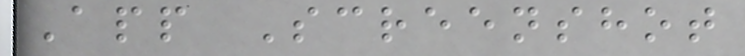App Screenshot
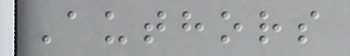Authors
